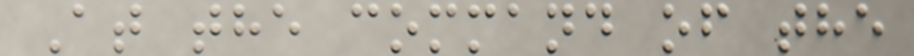At the command of the
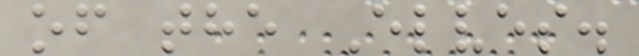of the Elves.
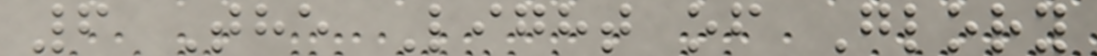6 The Light of Glory
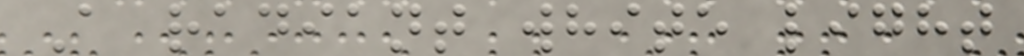A radiant white light
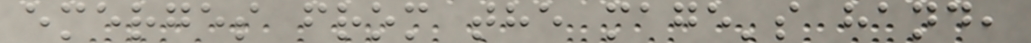emerges from the mage's hand,
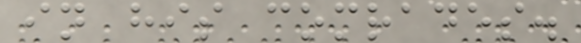in his comrades.
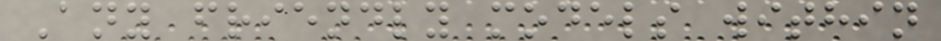Any friendly models within
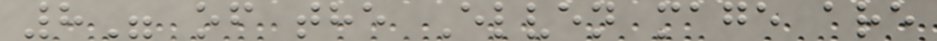8" of the Elven mage are
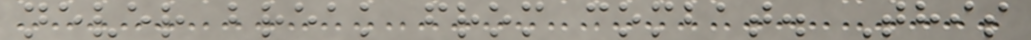never break from combat. This
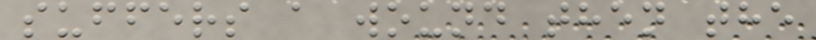suffers a wound then the
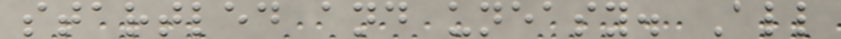startled and uneasy. All
